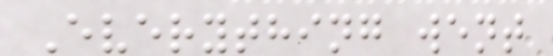Everything went
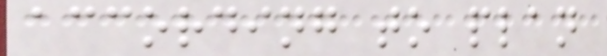according to plan
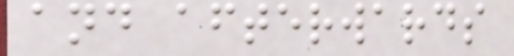and afterwards
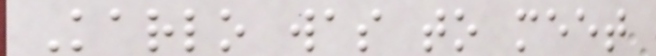Karlo was to meet
